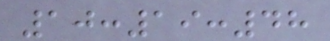10:19:48
